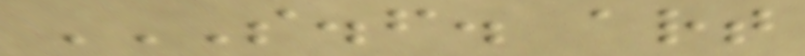S.F. ART
